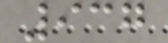937
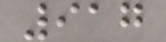917
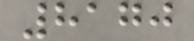8170
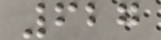627
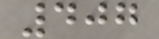407
